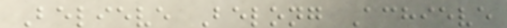Believe Belong Achieve
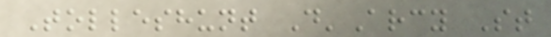Tolleshunt D'Arcy St
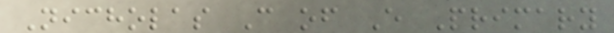Nicholas C of E Primary
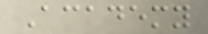Academy
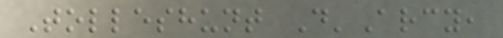Tolleshunt D'Arcy,
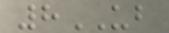8UB
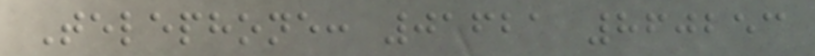Telephone: 01621 860253
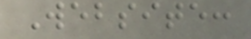Website:
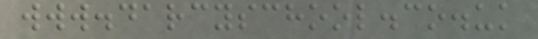www.darcyschool.co.uk
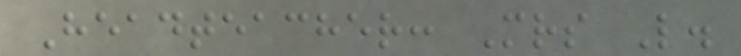Headteacher: Mrs L.
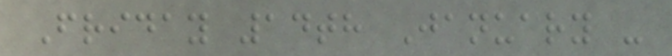Friday 14th January -
